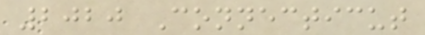2020 Connecticut
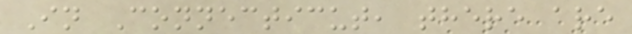In Connecticut, there are
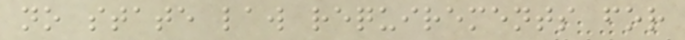no state law requirements for
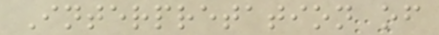Interpretation of
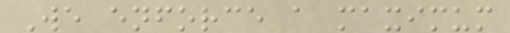We enforce a maximum
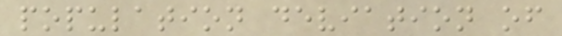population deviation of
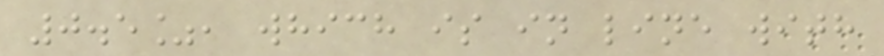0.5%, which is in line with
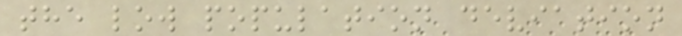the low population deviation
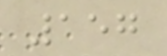157
